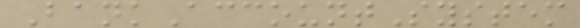BankAccountSystem
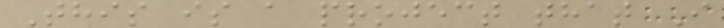This is a project that I
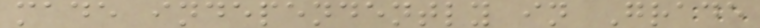made independently in Grade
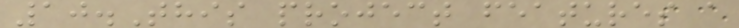10.This project features a
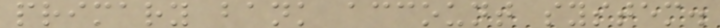primary bank account system.
